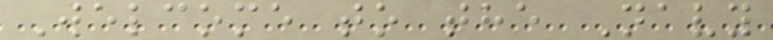Welcome to the Navy
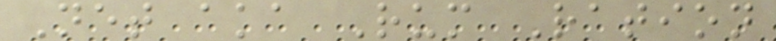Net aka Rum Ration
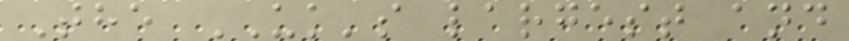The UK's largest and
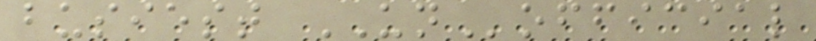busiest UNofficial
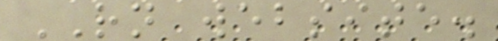RN website.
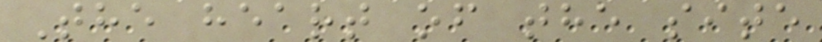The heart of the site
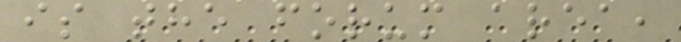is the forum area,
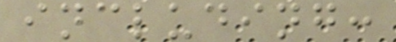including:
